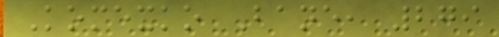Komexko Bane, 279
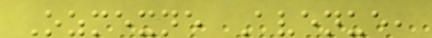Ozmexne Avenue,
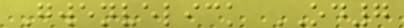Gwenvelick OD7
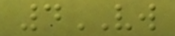4VW
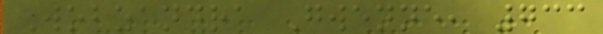Wobzandra Gwenne, 733
